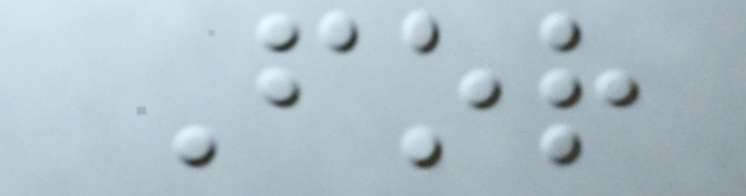For
